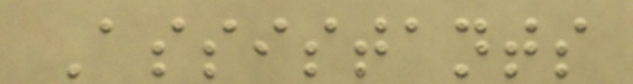Assistants
